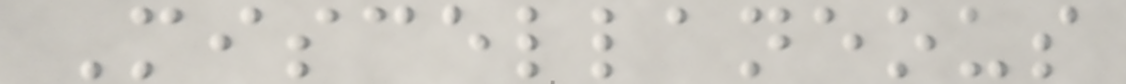Miscellaneous
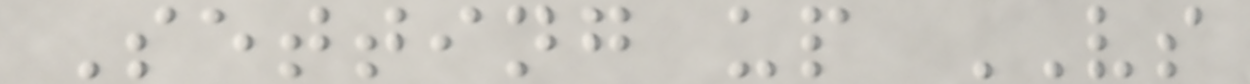Setting up VS
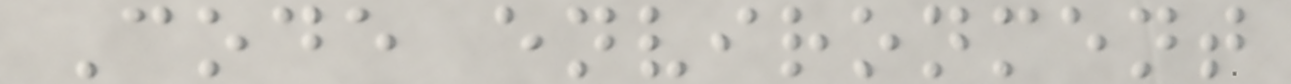Code environment
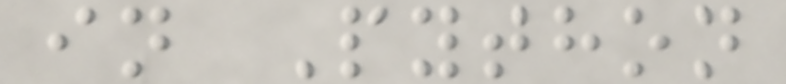in Python
